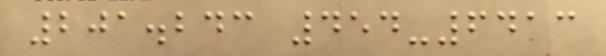201.243 454-6413
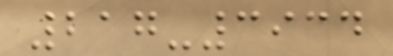217-3934
